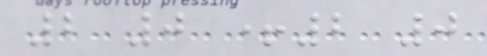2 0 +2 0
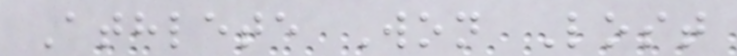Athlete Won Lost
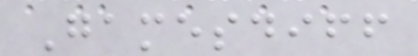Gamesdiff
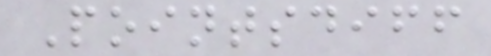Pointsdiff
